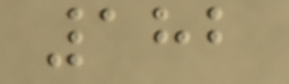182
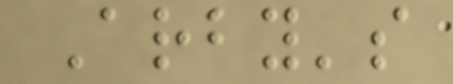Arby's
